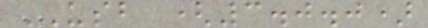USB (3.0.0)
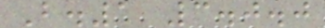B.1 3.0.0
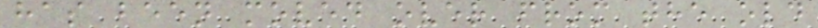has been moved over from the old
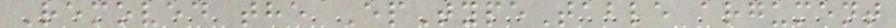Removed the EpTypeTable argument
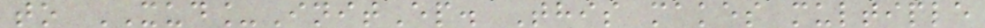to XUD_InitEp. This makes multiple
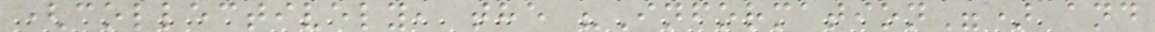(collectively, the "Information") and
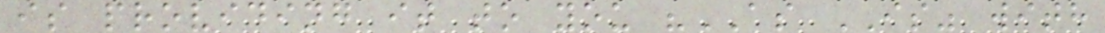is providing it to you "AS IS" with
